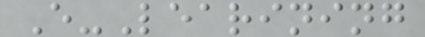E-Learining
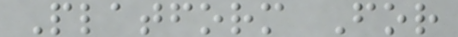Platform For
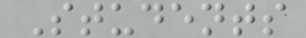Students
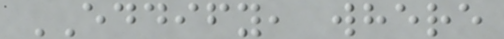EDDIFY, where
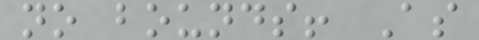no bounds! As
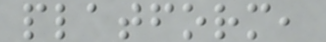platform,
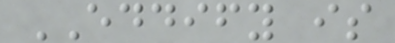EDDIFY is
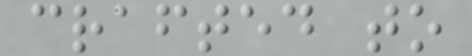crafted to
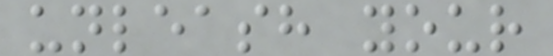unleash your
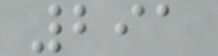291
